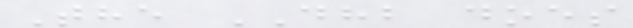The DHB does
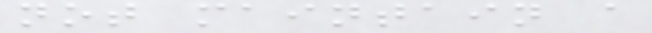not maintain a
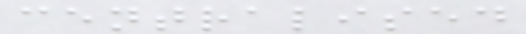centralised
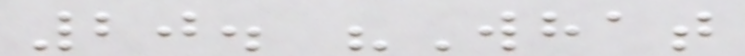20. "What
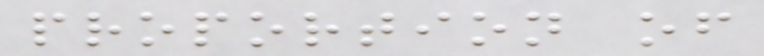proportion of
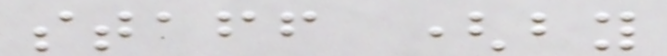staff (by
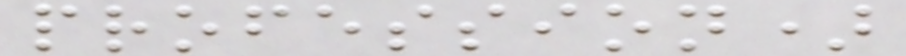profession)
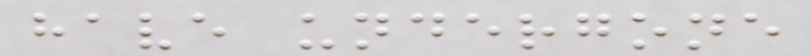have undergone
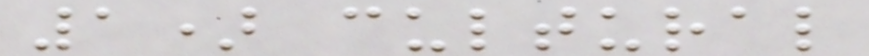1) cultural
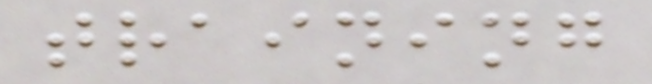training
